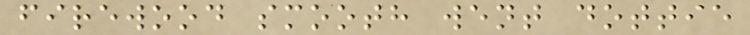firewood smooth went dottie
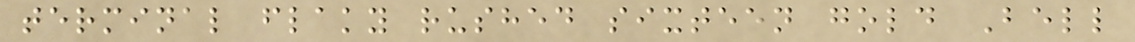terminal flaky rushed sixteen gold Bell
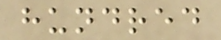hundred
